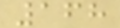168
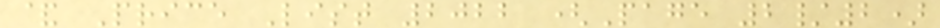& Price List 2022 (Page 2/2)
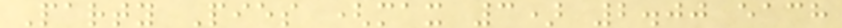Party Pies (max 3) 2.00 each
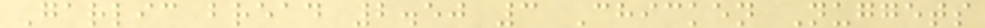Garlic bread 2.50 3 Chicken Nuggets
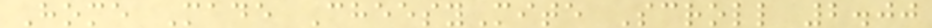Home Made CheesyMite Scroll 2.00
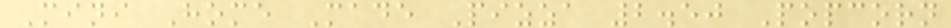Mini Home Made Pizza 2.50 Popcorn
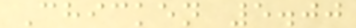Chicken 5.00
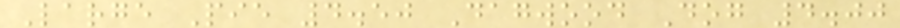Large Pie 4.50 Dagwood Dog 4.00
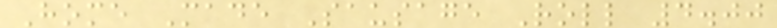Home Made Sausage Roll 4.00
